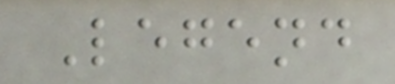Legend
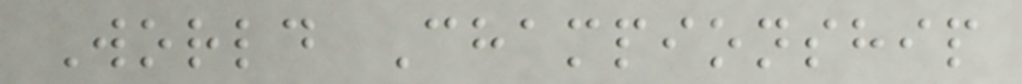World Championship
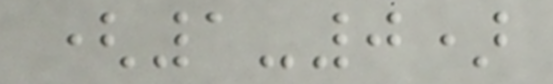(1-0)
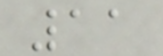11
